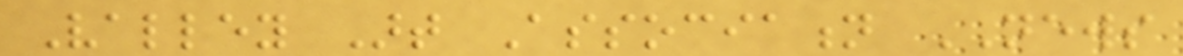Valley Art Association NEWS
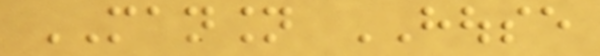MANSION HOUSE
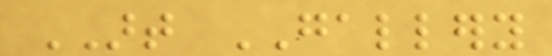ART GALLERY
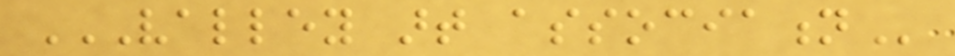VALLEY ART ASSOCIATION
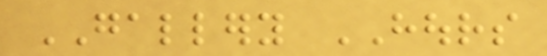GALLERY HOURS
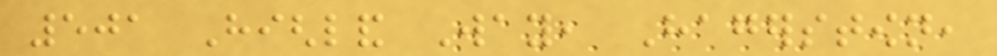501 Highland Way, Hagerstown,
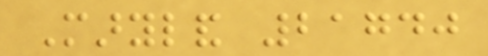Maryland 21740
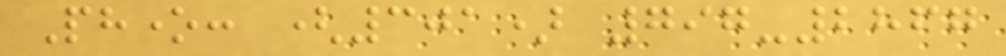Phone: (301) 797-2867
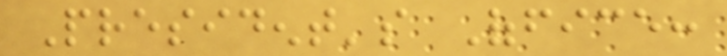President's Office:
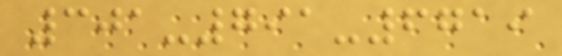301-791-6719
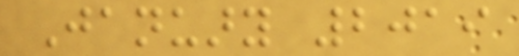January 2019
